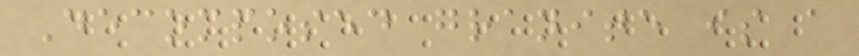Decomposed granite is a
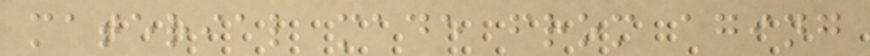material made from aging
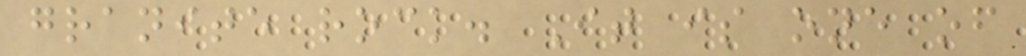granite rock. It is one of
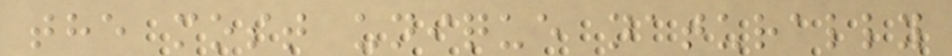the most unique naturally
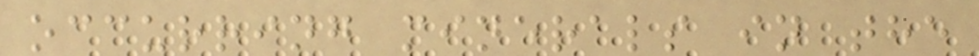occurring minerals in the
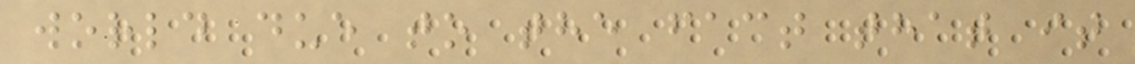world due to the fact that it
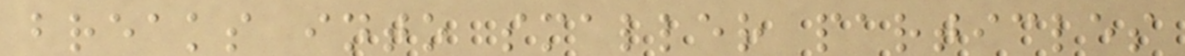breaks into smaller particles
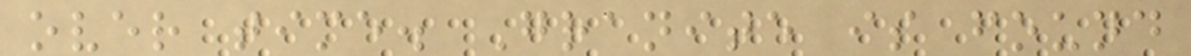over time. Granite is found
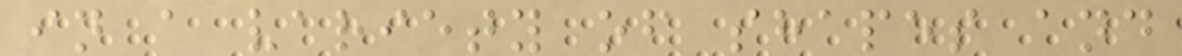in a variety of shapes and
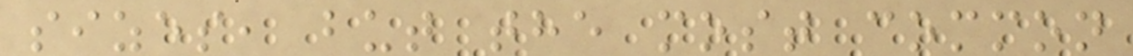sizes, but the most common
